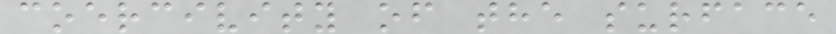coercivity of the surface
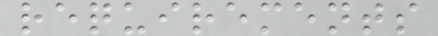requirements
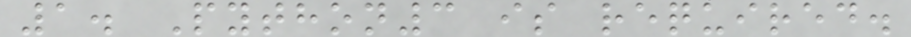1. Python3 is required.
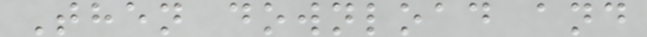Then download and
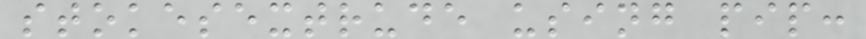stokesextrude using pip:
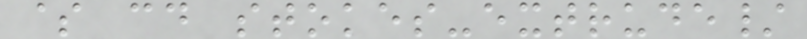$ cd stokes-extrude/
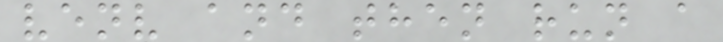venv and then run a
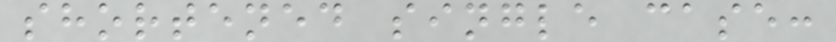shortened single case:
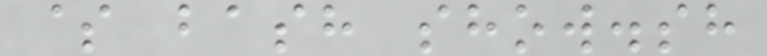$ bash show.sh
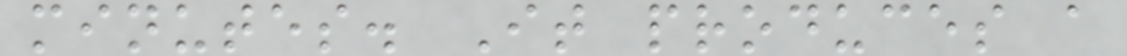minutes. It produces a
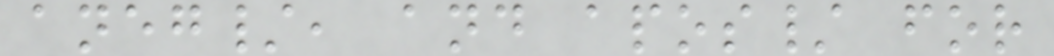aneg/, and apos/ for
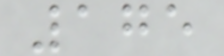175
